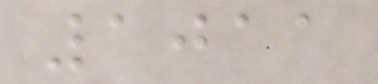1011
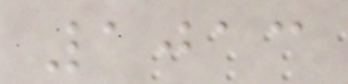1013
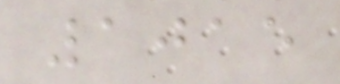1015
